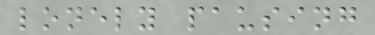lonely pausing
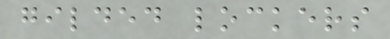gilded lockers
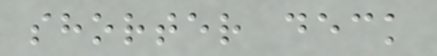shorter deck
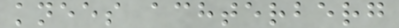knees achterberg
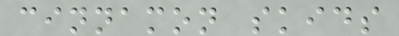cinnamon skids
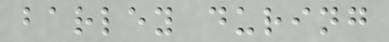barley during
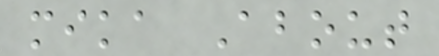mika About
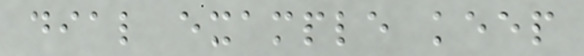dial example keep
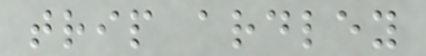trip ardley
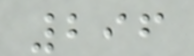296
